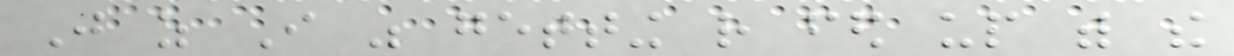Just as I was getting rather fed up with the
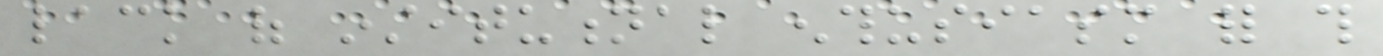lack of institutional enthusiasm for this
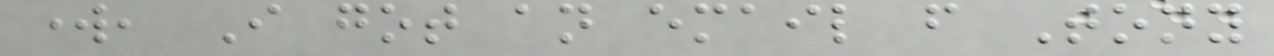work, I got an email from Tony
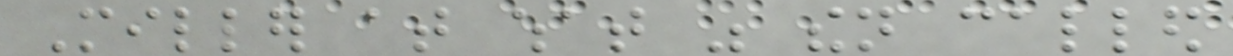Miller at what was then called
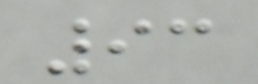93
